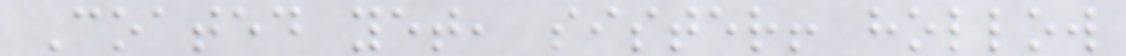Coated yet, sister! hollow
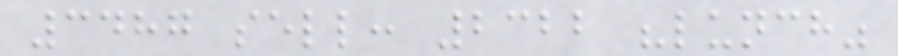3487 sell: 2322 "lunch"
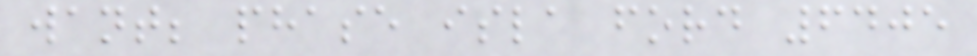want; phase isla ford 6405
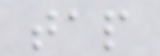tap
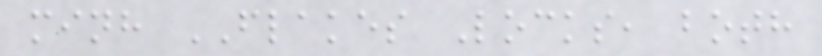minh FLAKES Locks, both
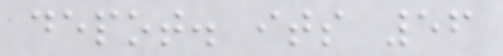depot. its 56
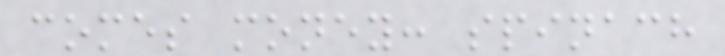comes money: spinach
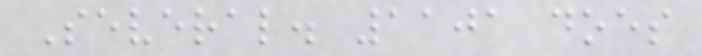Several. 1101 does
